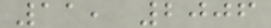11, 2006
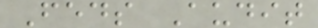Feds Audit
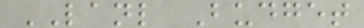LANL Budget
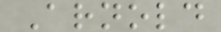Arnold
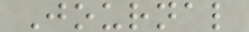Journal
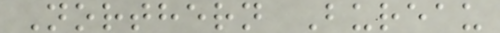Northern Bureau
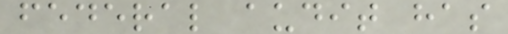federal audit has
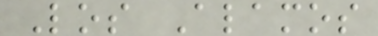Los Alamos
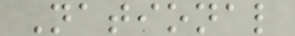National
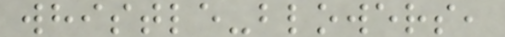whistle-blowers,
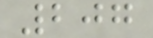207
